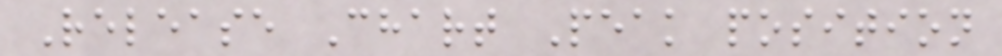Release Chart Peak position
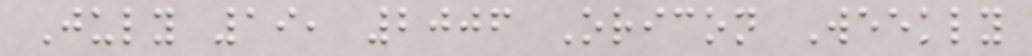July 19, 2006 Oricon Weekly
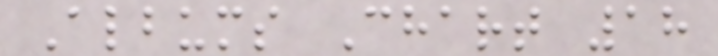Albums Chart 18
